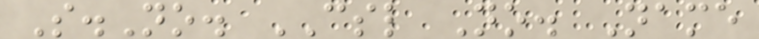S.No. CSL No. Name
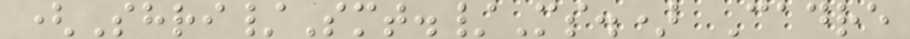(Shri/Smt./Ms.) Cadre
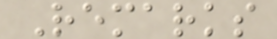Remarks
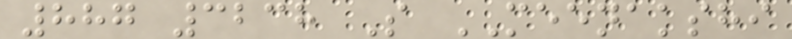887 3238 S MEENAKSHI
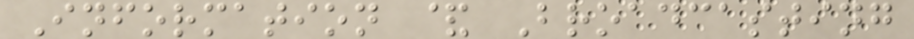Information & Broadcasting
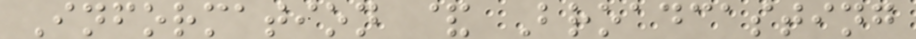Information & Broadcasting
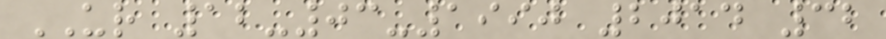UR 12-03-1990 2014 32
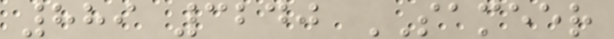889 3240 SAMEER
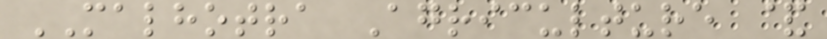MALHOTRA Agriculture &
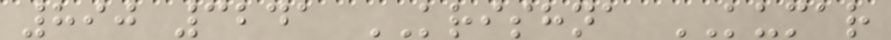890 3241 KRISHNA KUMAR
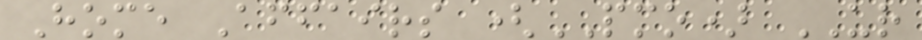Home Affairs (PMO) UR
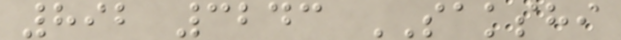892 3243 SAKSHI
